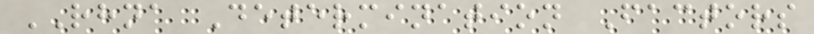RHNA Determination Factors
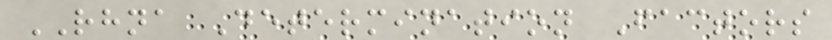RHNA Determination Factors
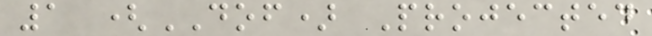1 (DOF) Projected
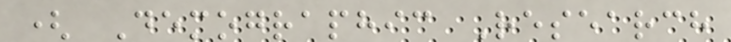( Demographic Research
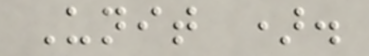Unit ).
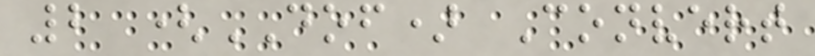2 (DOF) Convert
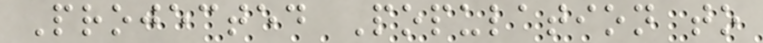Projected Population to
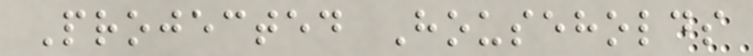Projected Households
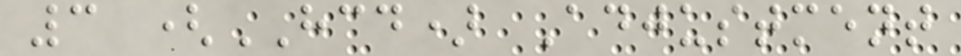3 (HCD) Adjustment
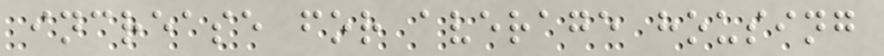increase for average housing
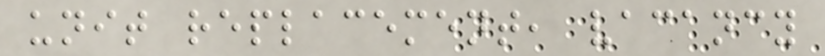unit replacement, vacancy
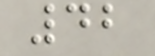42
